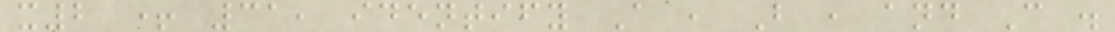x2 + 31, identify A , B , and C .
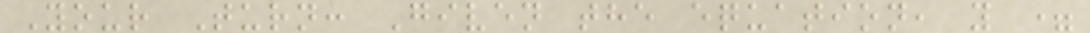Your Turn: Given the equation, y =
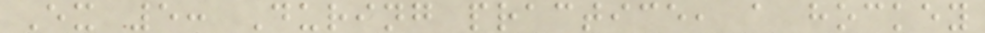Ex 5: During practice, a hockey
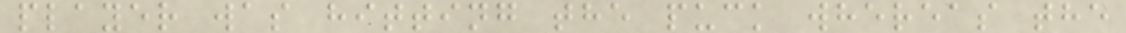player was hitting the puck whereas the
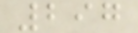297
